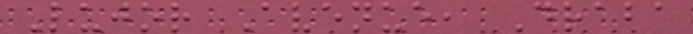Lujor Avenue, Draba
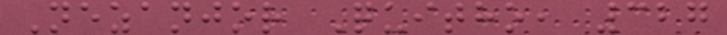Nezanjor Quitho, 327
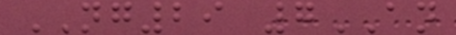NG29 7AN
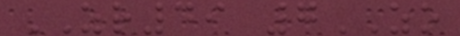ZR49 7ZO
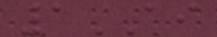1AI
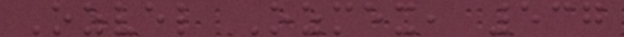Ozvel Ozmex, 537
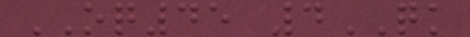OQ45 4QK
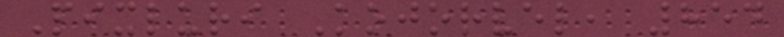Pixluri Kojorvel, 854
